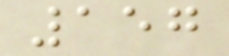157
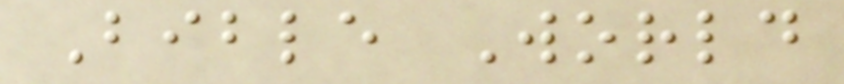Bible World
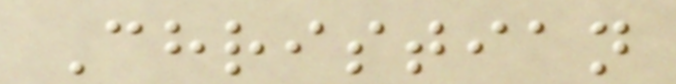Christian
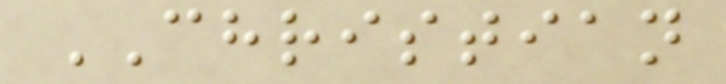CHRISTIAN
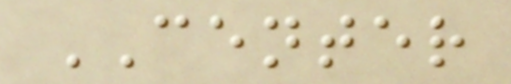CENTER
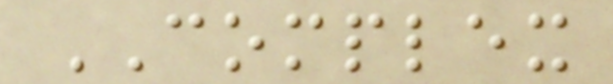COMPLEX
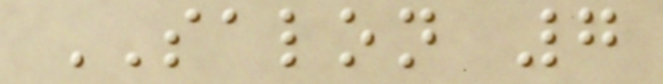SALON 7
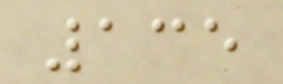135
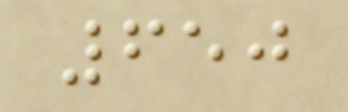650
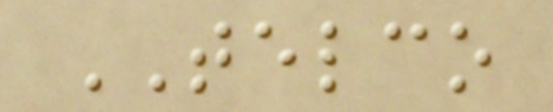TELCO
